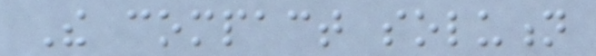The compact solution
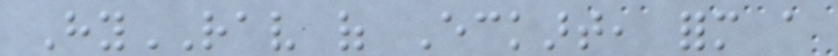HyRAV of Eckart, form a
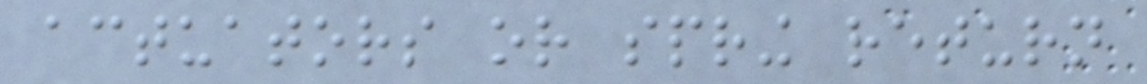actuators or spring return
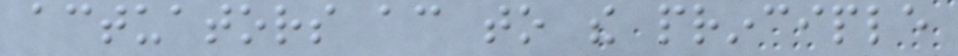actuators according to the principle
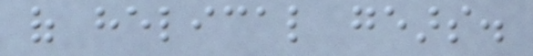of helical gears.
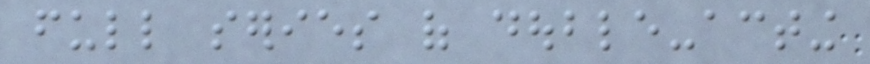full series of double-acting
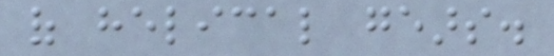of helical gears.
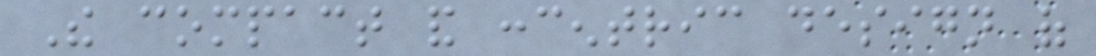The compact and concentric design of
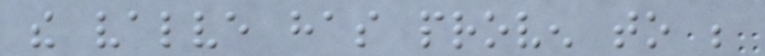the valve has proven to be
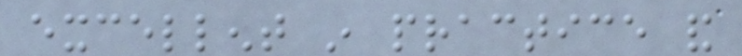excellent in practice and
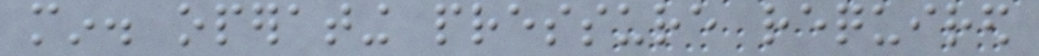min. operating pressure required
